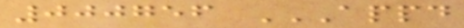000756 APPD
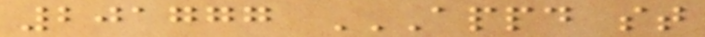201777 APPD ST
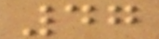47
